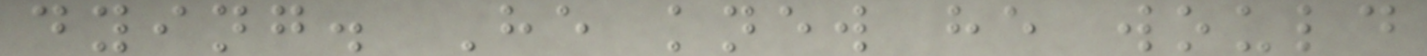dying. He knew he would
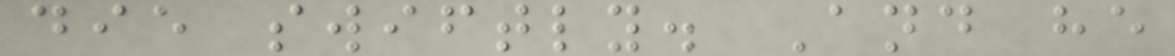die swiftly. And he
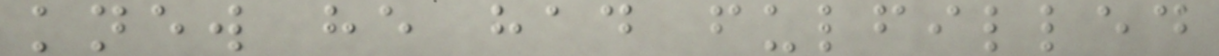knew he had fulfilled
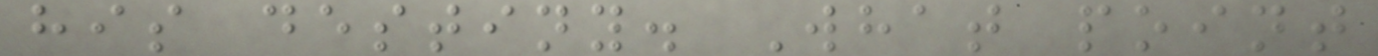his destiny. What point
